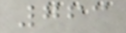763
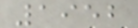1952
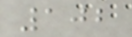102
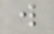w
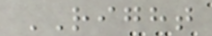RIGHT
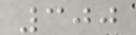300
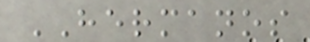HERMANOS
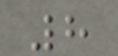8
